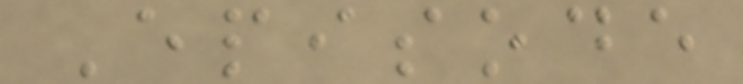Episode
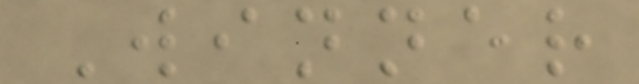Winner
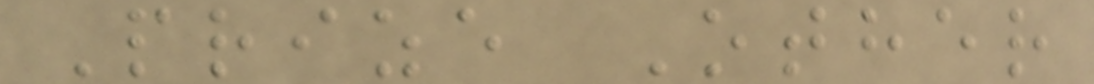Prize Other
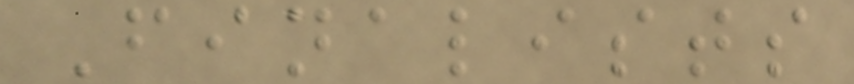Finalists
